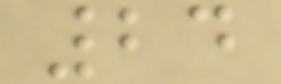24
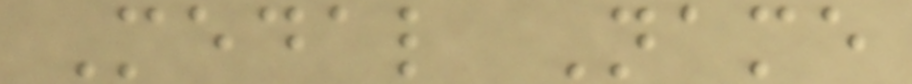Medal Name
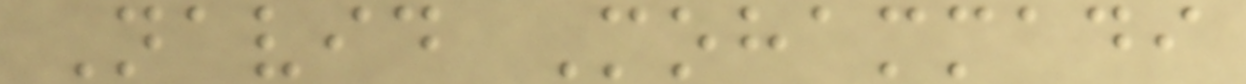Navid Mohammadi
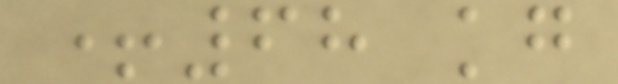+68 kg
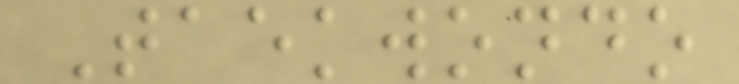Taekwondo
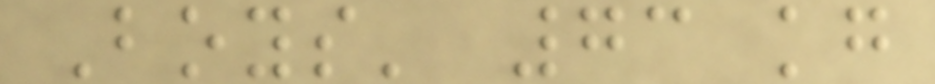Boys' 73 kg
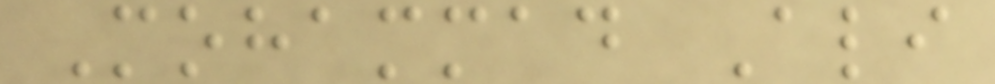Mohammad Ali
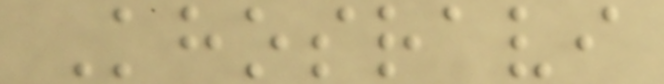Khosravi
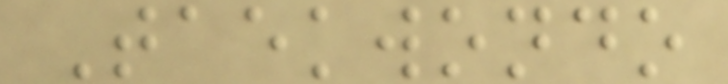Taekwondo
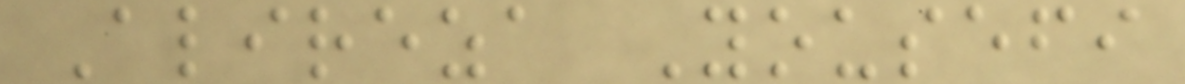Alireza Yousefi
